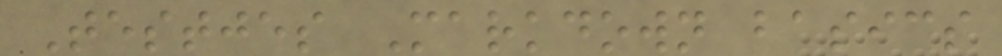Testjes Markdown basics
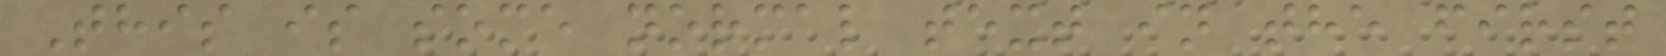This is some normal text in the first
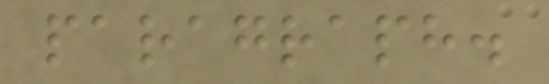paragraph.
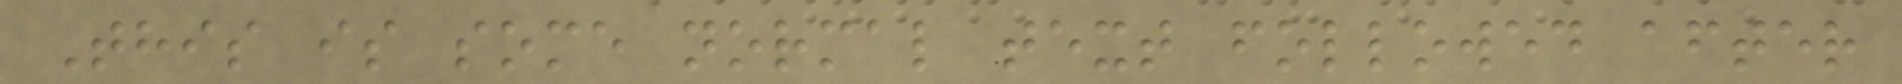This is some normal text followed after
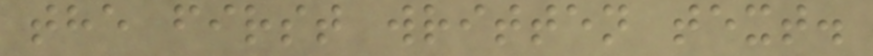the first written text.
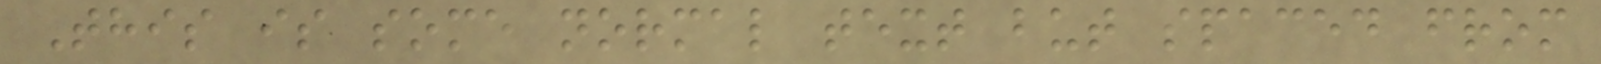This is some normal text but spaced from
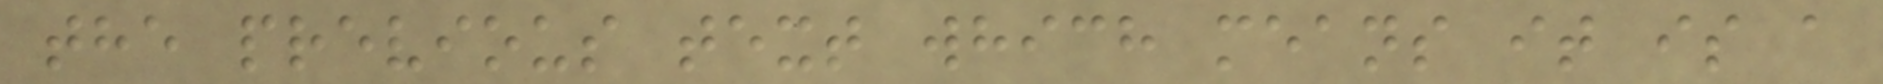the previous text which means it is a
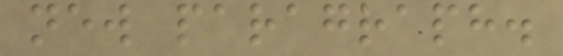new paragraph.
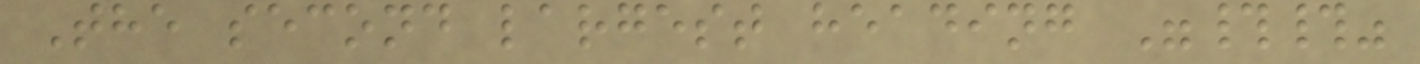The second largest heading "##"
